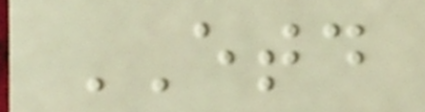ETD
